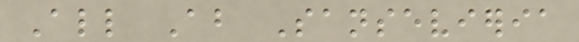All About Sansevieria
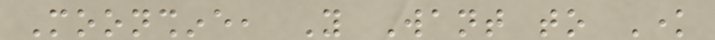Moonshine, You Want to Know
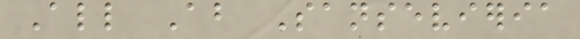All About Sansevieria
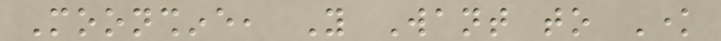Moonshine, You Want to Know
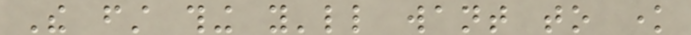The first thing you'll want to know
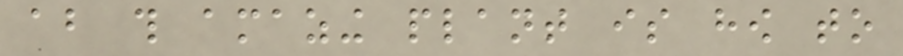about this amazing plant is how to
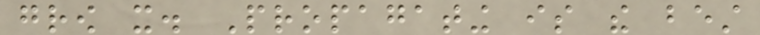grow it. Propagating is the best
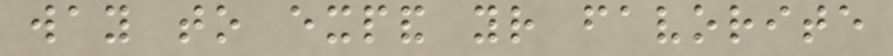way to expand your favorite
